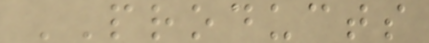PRODUCTS
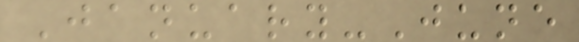January-June
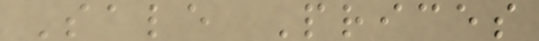Sale Prices
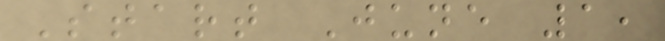Start June 1,
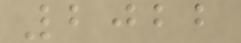2022
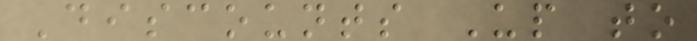Discounts Up to
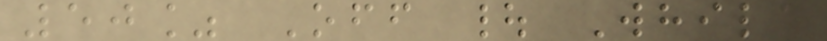50% Off | While
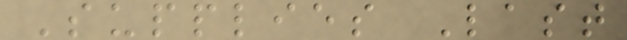Supplies Last
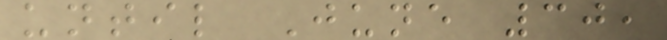until June 30,
